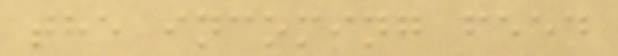the incoming feed
